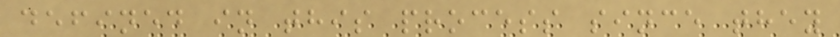defined in this process since they
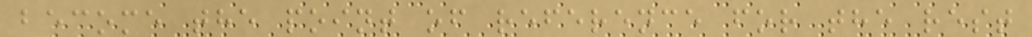become the point of reference for the rest
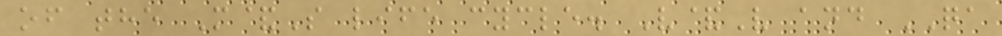of the M&S life cycle. V&V and QA
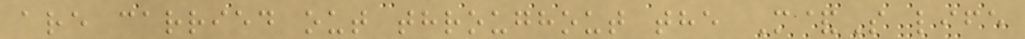are carried out throughout the M&S life
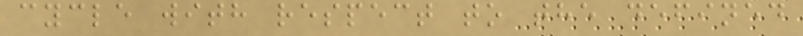cycle with respect to the defined
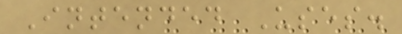Intended Uses.
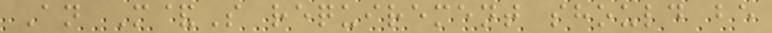An M&S requirement should be
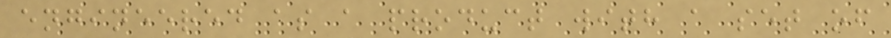engineered as a product with a set of
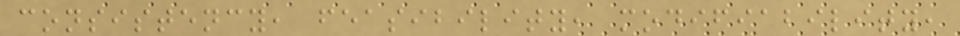consistency, feasibility, modifiability,
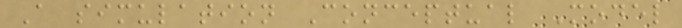A simulation Conceptual Model
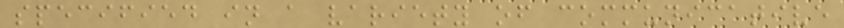specified in a variety of communicative
